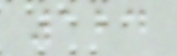124
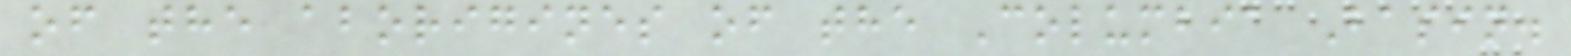of the aborigines of the Columbia Basin.
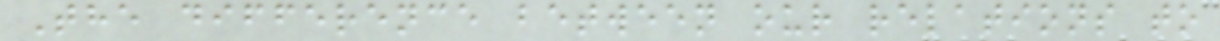The difference between our relations to
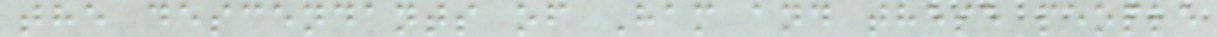the descendants of Ham and these people
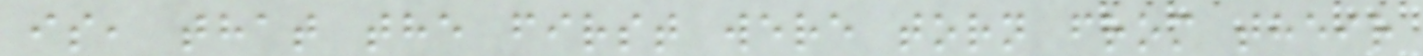is, that the first were torn from their
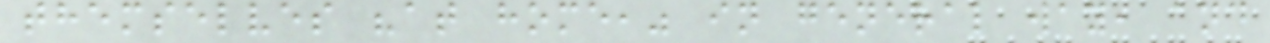themselves "at home," in general way, and
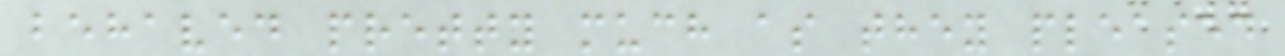behaved pretty much as they pleased
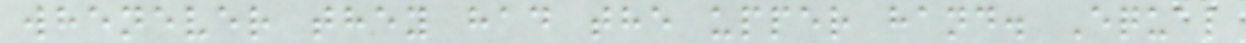whenever they had the upper hand. Equal
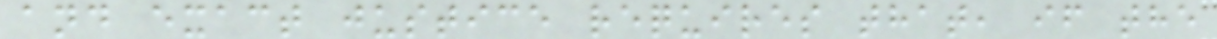and exact justice requires that, if the
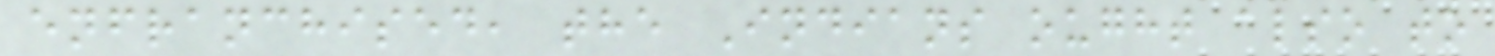enfranchised, the Indians ought also to
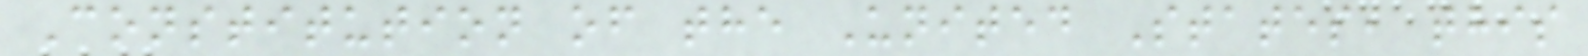Constitution of the United States, this
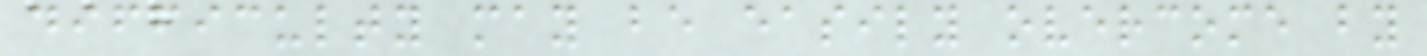difficulty may be easily overcome by
